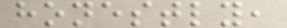honestly,
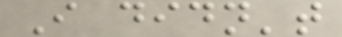I didn't
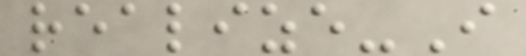realize-I
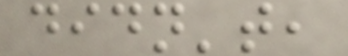didn't,
